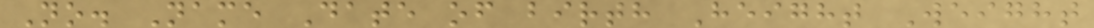No. Name Date of birth Height Weight
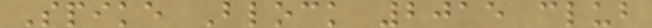Spike Block 2015 club
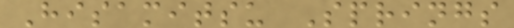Hisamitsu Springs
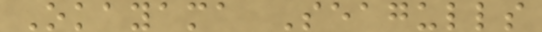Okayama Seagulls
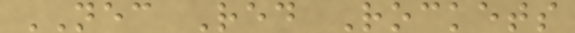NEC Red Rockets
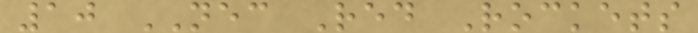10 NEC Red Rockets
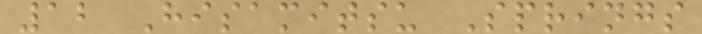12 Hisamitsu Springs
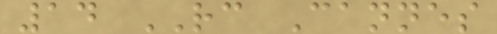14 RC Cannes
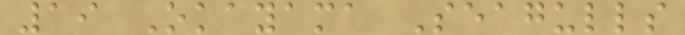19 Okayama Seagulls
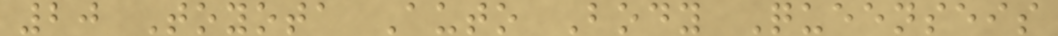20 Toyota Auto Body Queenseis
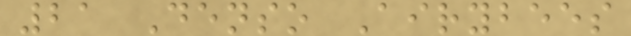21 Denso Airybees
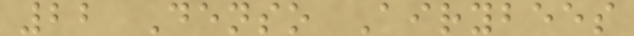22 Denso Airybees
